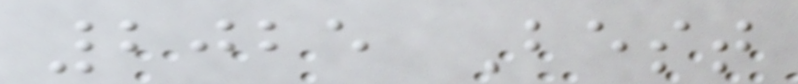2025 Best
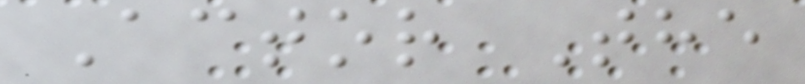Actor The
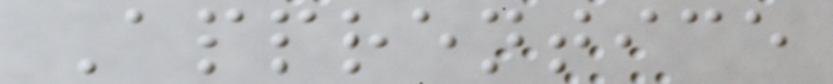Apprentice
